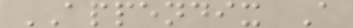APPENDIX A
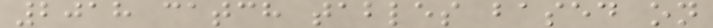2018 catch tables based on
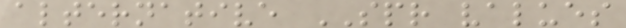alternative SPR values
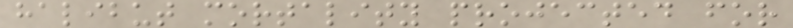halibut mortality projected for
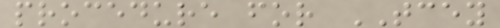procedure for TCEY
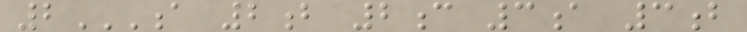2A 2B 2C 3A 3B
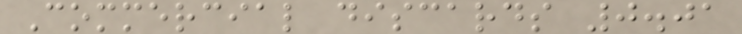Commercial discards 0.01
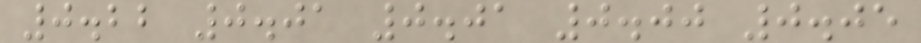0.22 0.01 0.01 0.00 0.05
